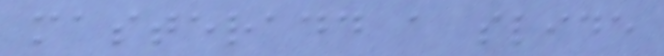masteradd a slide
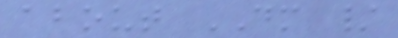about DM /
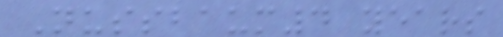Nussbaum4 years
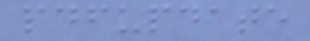pdfupdate
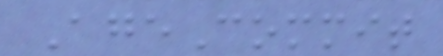AgeCommit
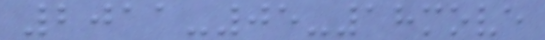2011-05-18move
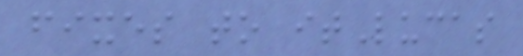fixes to itLucas
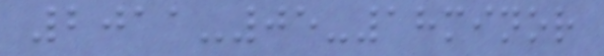2011-05-18minor
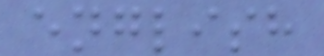english
